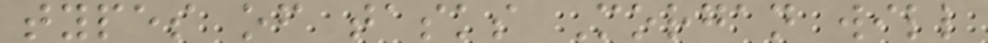types of tasks Morgan will
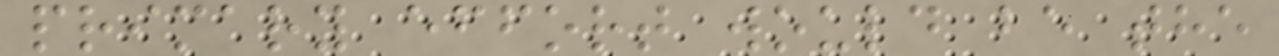primary effort would be the
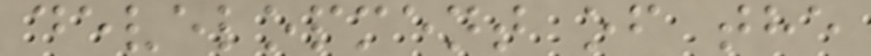development of the
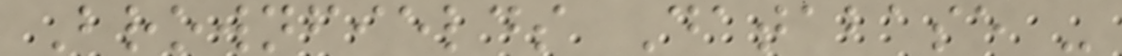Brownfields Database -
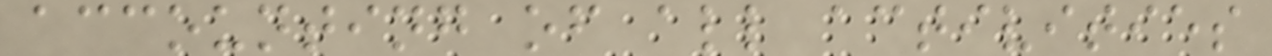accounting of all activities
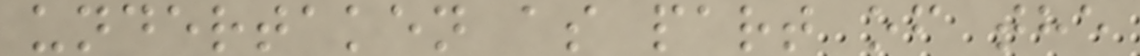undertaken as part of the
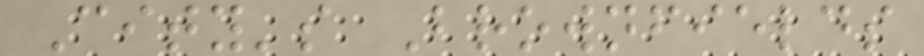City's Brownfields
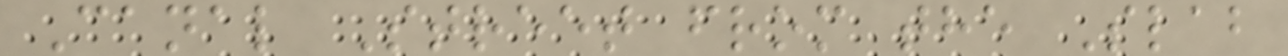Canal Street from the Slab
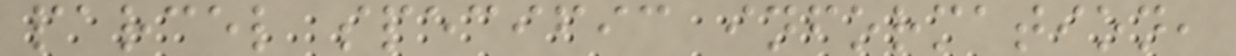parcel specific information,
